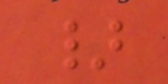}
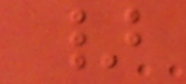}
